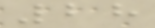28
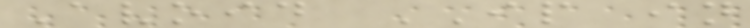Avoid IP in
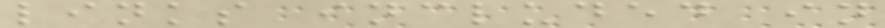links included in
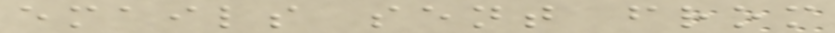emails sent from
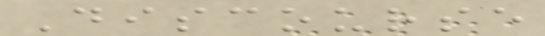Discourse
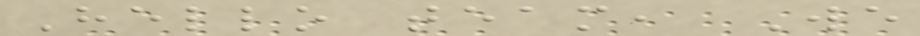Hello team, We
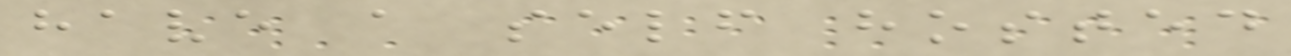have a self hosted
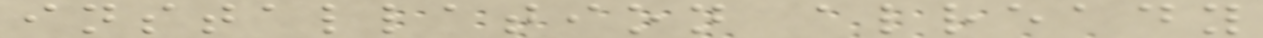installation already
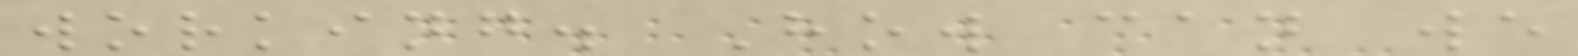working. How can we
